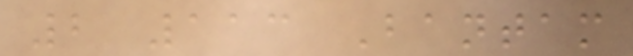2 113 Bantam
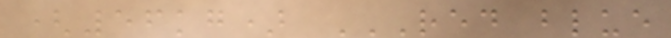(56kg) RED BLUE
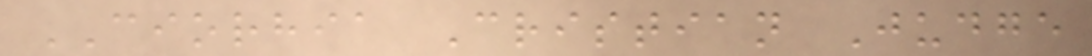CIORHIA Cristian Judge
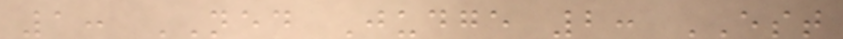1: NED Judge 2: EST
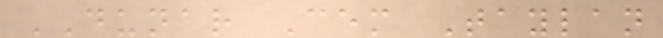DUNAR Cem Taylan
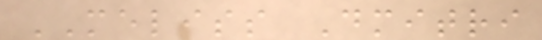MELISS Dmitri
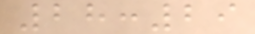28:29
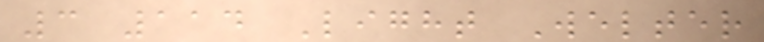3 114 Light Welter
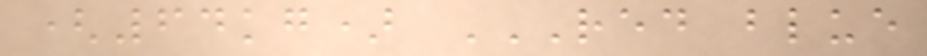(64kg) RED BLUE
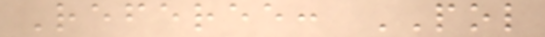Referee: POL
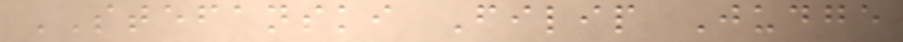STEFANSKI Filip Judge
